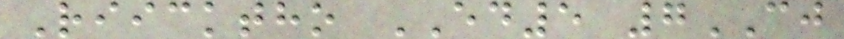Riicktho ED5 7CJ
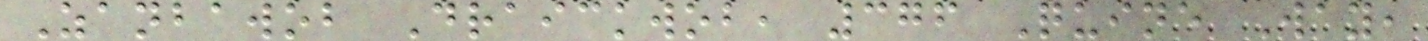Zanbawob Draickwob, 376 Quine Way,
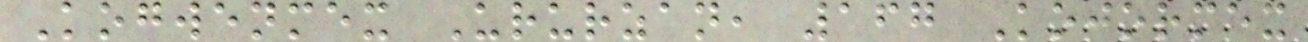Kogwenmex Ururzan, 167 Kojormex
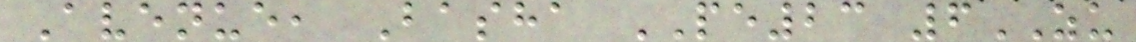Avenue, Basha PE23 6ZU
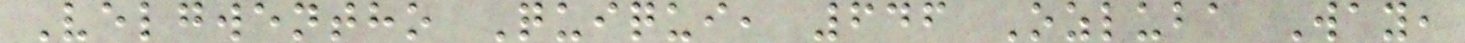Velgwentho Quiqui, 646 Ozluba Way,
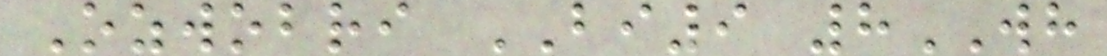Ozwobri BI9 8WH
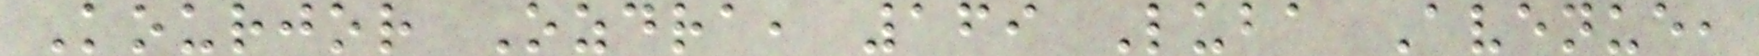Kourjor Ozdra, 169 Luba Avenue,
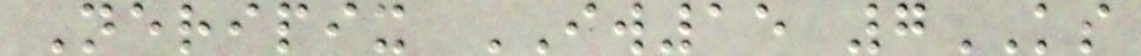Neripix IW15 7KS
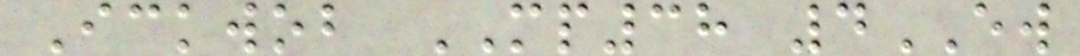Ickwob MP38 4EW
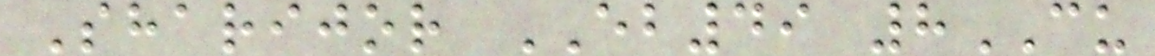Sharijor EB49 8CU
